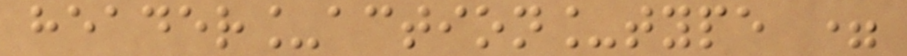header_action_type =
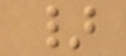}
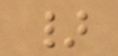}
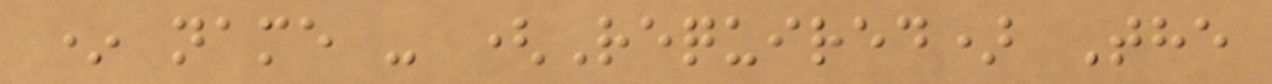* name - (Required) The
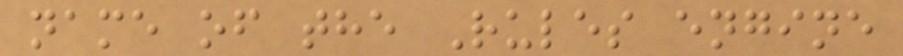name of the Rules engine
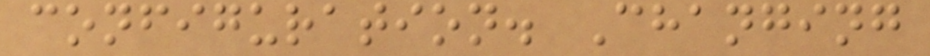configuration. Changing
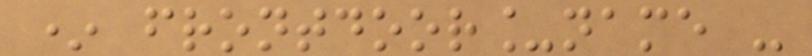* frontdoor_name -
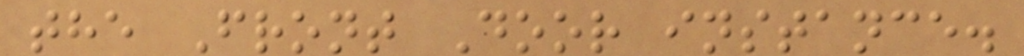the Front Door instance.
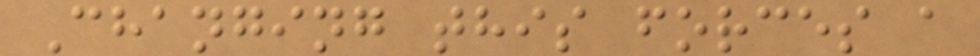Changing this forces a
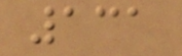131
